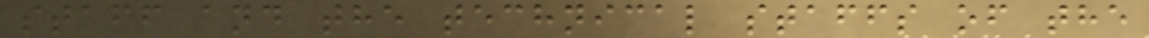staff and the technical staffs of the
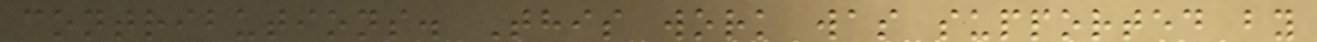contributions. This work was supported by
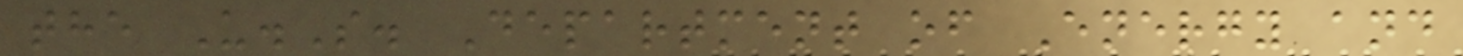the U.S. Department of Energy and
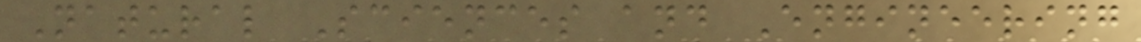Natural Sciences and Engineering
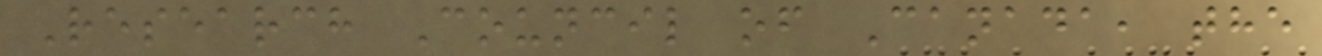Research Council of Canada, the
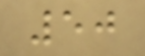50
